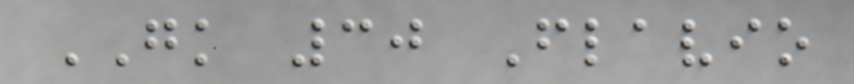GK 30 Flavio
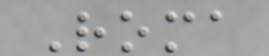Roma
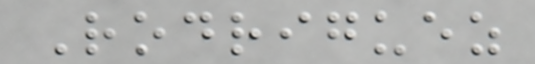Rodriguez
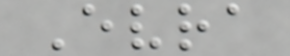Evra
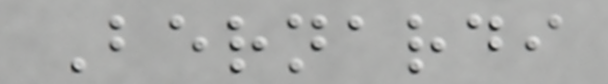Bernardi
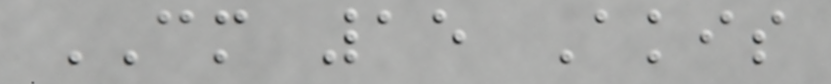CM 15 Akis
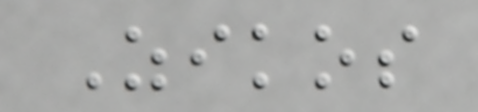Zikos
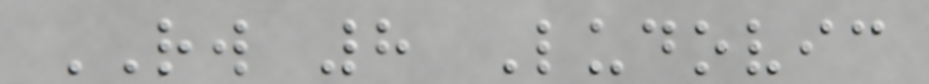RW 8 Ludovic
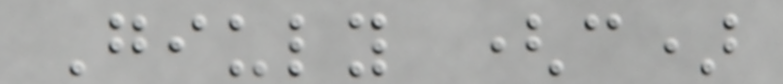Giuly (c)
